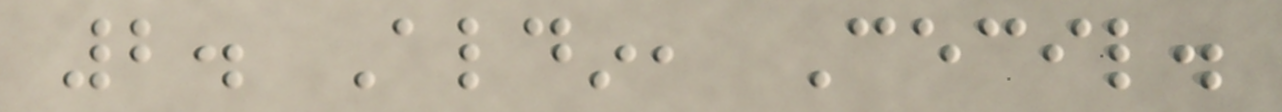2. Aldin, Cecil.
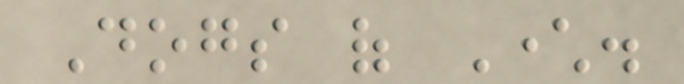Dogs of Character.
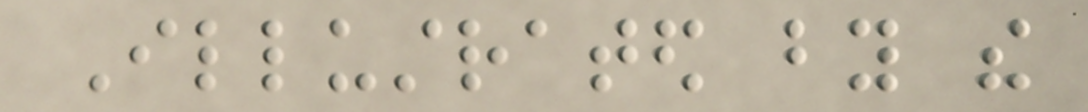Illustrated by the
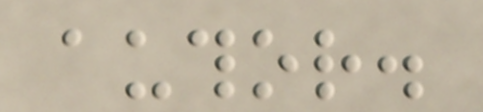author.
